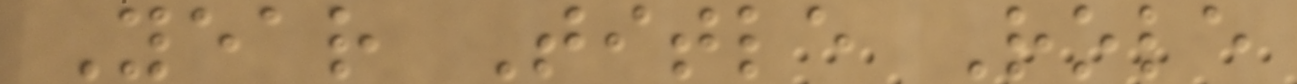Year Title Role
